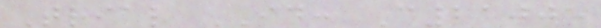Trial ID: C21005
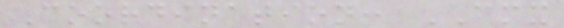Coordination: CMX
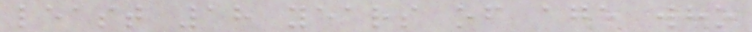least 18 years of age who
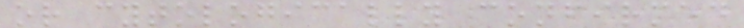or cytologically confirmed
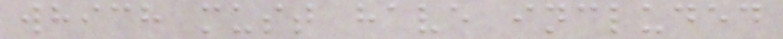which must have included
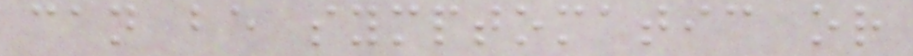can be symptomatic or
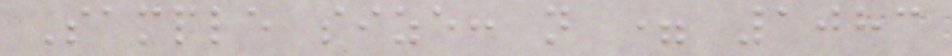Sample size: n = 1083
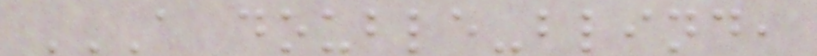A DOUBLE-BLIND,
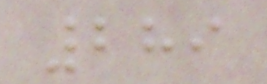289
